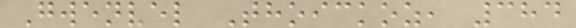Gwenvel Thoickoz, 384
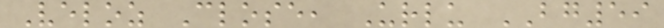Veloz Close, Urlu BG59
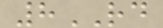8RD
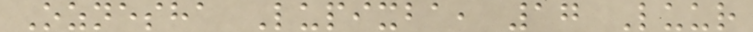Oznesha Lupixba, 17 Luur
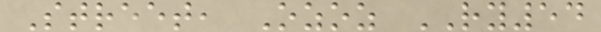Street, Ozoz RY54
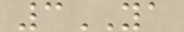3YA
